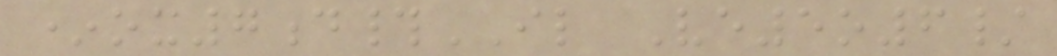*ox7d#IL Ve5o6/
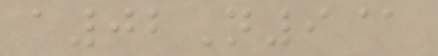a02N9@
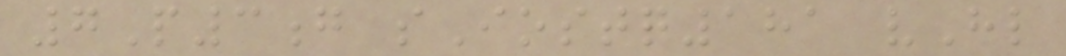7P3g sIostq181 vHl
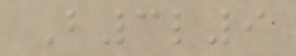B3l9
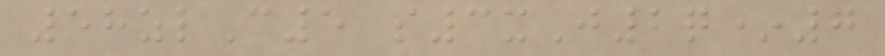58zlC5 s3xJ2q*7
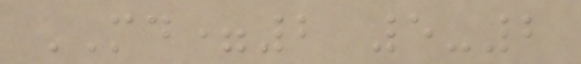MD=2 5-2
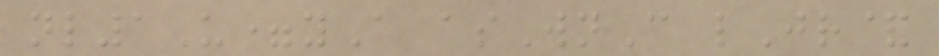nl1U=yA asWnC lJr&
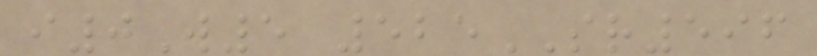i0W5 525SR596
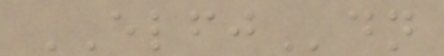ELFJdn
